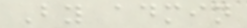By admin
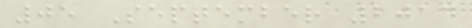05 September 2014
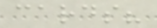cards?
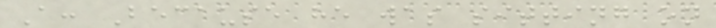A: Because he was sitting on
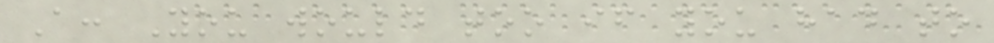A: You would too if you had to
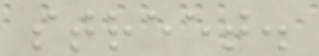street.
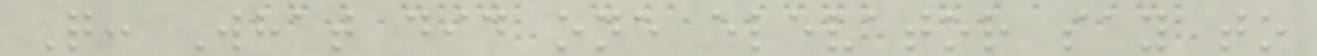Q: What did one elevator say to
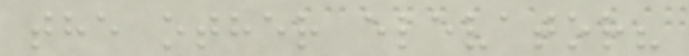the other elevator?
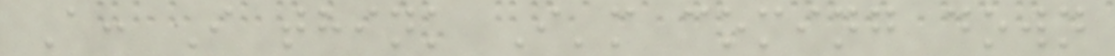A: I think I'm coming down
